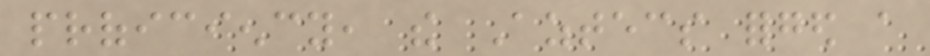proficiency, the Aztecs forged a
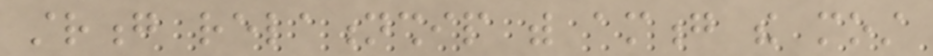strong relationship with among the most
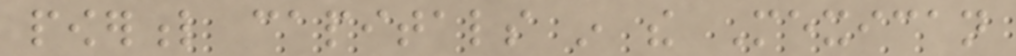powerful capitals in the Mexican
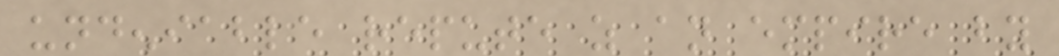undeniable repute as an empire by
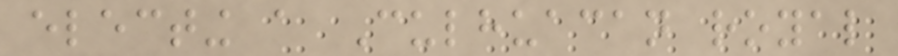electing a Culhuacan royal
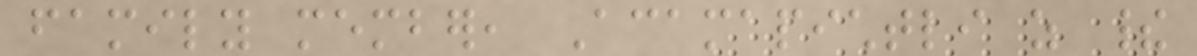family member, Acamapichtli as their
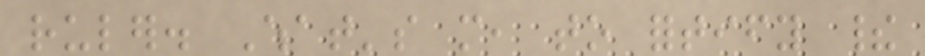ruler. What's more, to fortify their
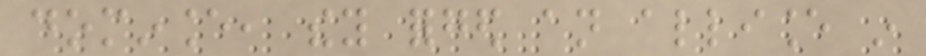dominance, they forged an alliance in
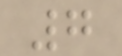7
